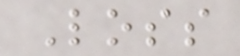Loss
